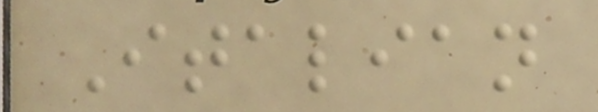Italian
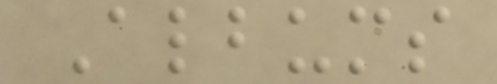Albums
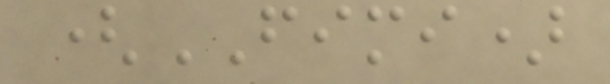(FIMI)
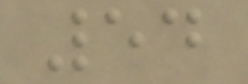54
